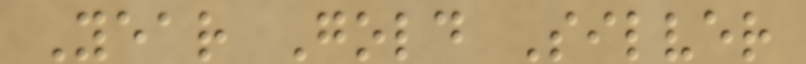Year Gold Silver
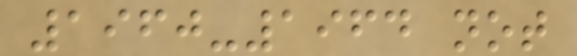1960-1964 not
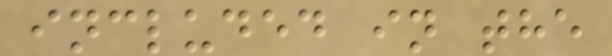included in the
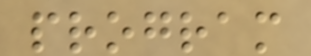program
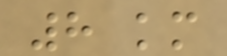8 km
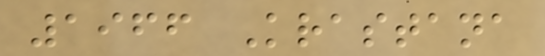1966 Krastana
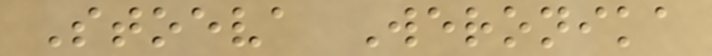Stoeva Weronika
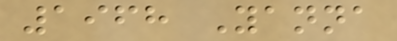1968 Yanna
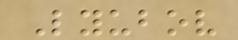Lyubov
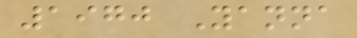1970 Yanna
